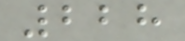228
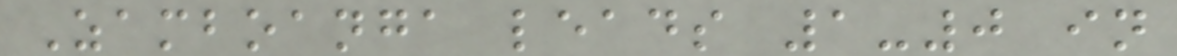Zamboanga leads 1-0 in
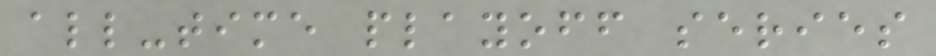all-time playoff series
